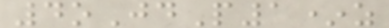4oJdP1*z
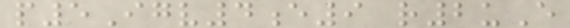p5Igv4e9 r2uE
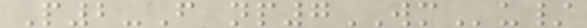P2-F np7WMu/
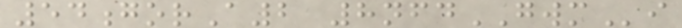54gorA2 8nfdGWMi
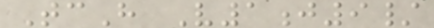TcH V1j9/
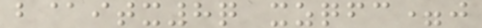b@itx8q xzqfc=j
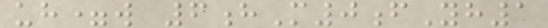uh=w 6hM0fYh1
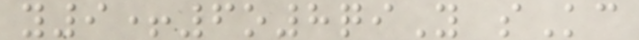y9+6o8qiY sKc
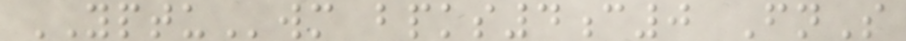YPTUwm bpks4c0 FnS
